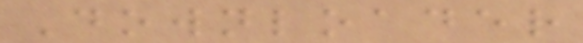Downloader
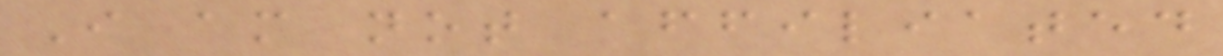I am not affiliated
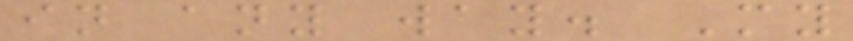in any way. My
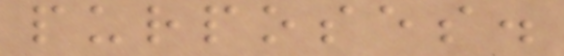purposes.
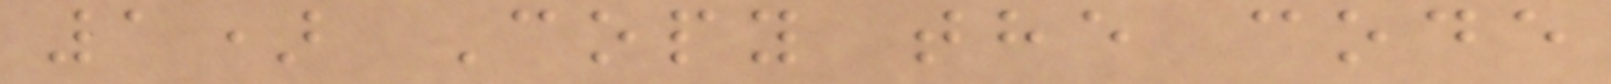1) Copy the code
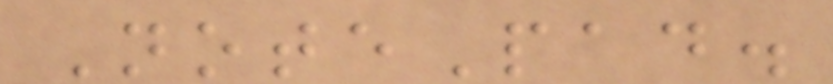NotePad.
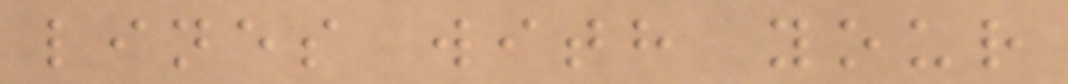lines with your
